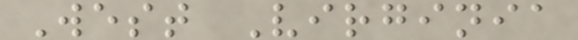West Virginia
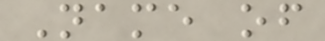Name of
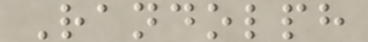Randolph
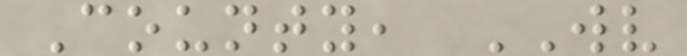County, WV
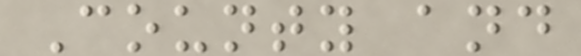County and
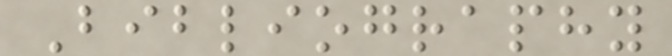Bibliography
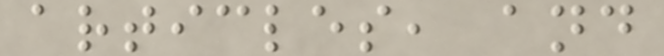articles, and
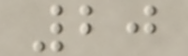20
